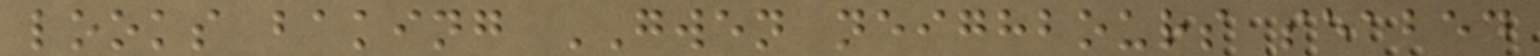looks baking GWEN neighbours seabed
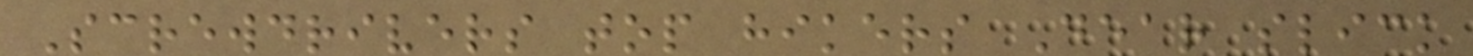Screwdrivers top hikers Dear slick
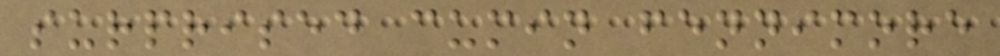surprised cumin fennimore
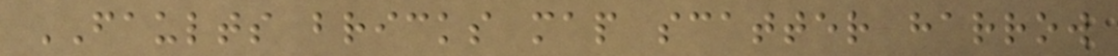FAULTS bricks map scatter harrow
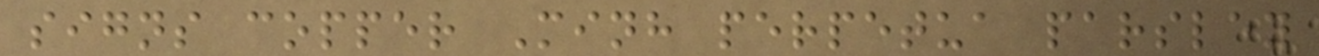signs copper Minh perpetua parsley
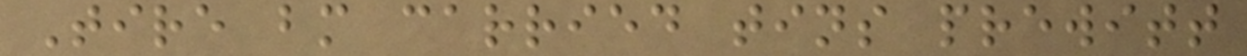Tire bm carried tins prewitt
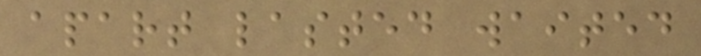apart lasted waited
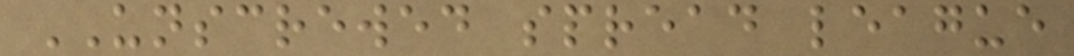UNSCREWED spread league
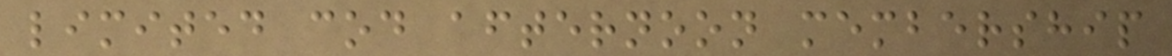limited cod afternoon membership
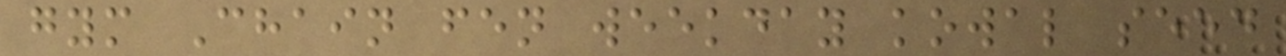gym Chain fen weekday kowal seed
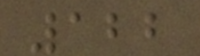122
